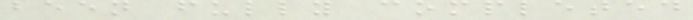been fully completed
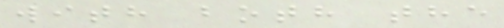with both the
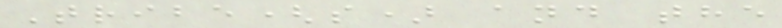Tribe(s) and the
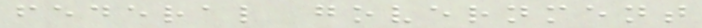federal government
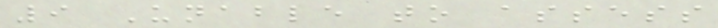9 Unable to assess
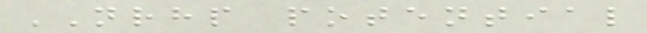NRHP potential
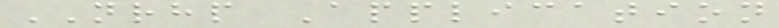NRHP Application
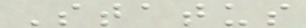Status
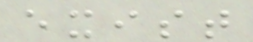exist
